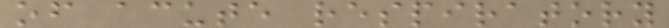of acute respiratory
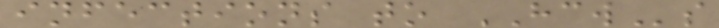infections to HCWs
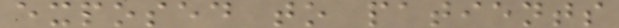exposed to patients
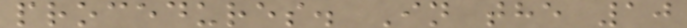procedures. In the 10
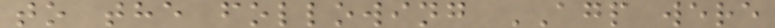to the following AGP were
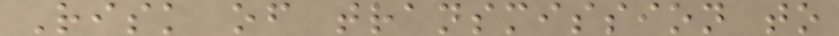Risk of transmission to
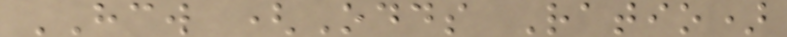HCW (Odds Ratio)
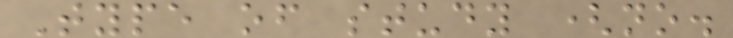Type of study (no.
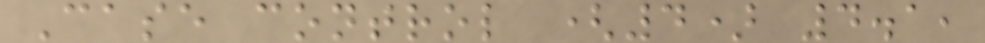Case control (4) 4.1,
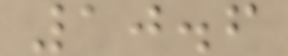10.6
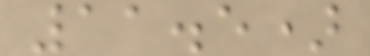11.5)
